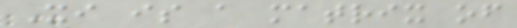Xi is a matrix of
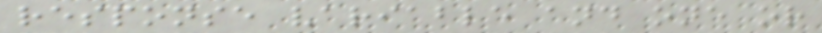response variable and one or
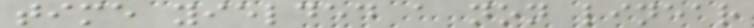time yielded a non linear
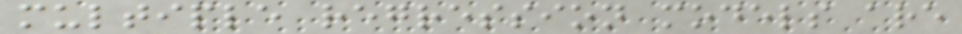multiple regression models are
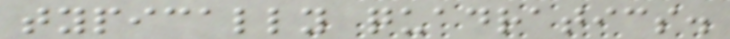typically quadratics.
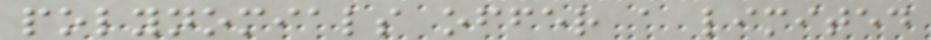polynomials offer a limited
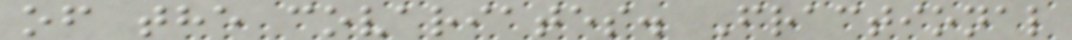of the covariates. Fractional
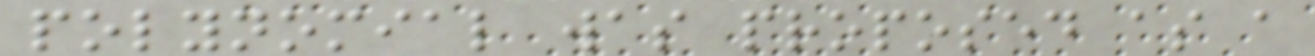polynomial was proposed as a
